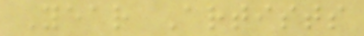Year Artists
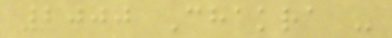2000 Chakra -
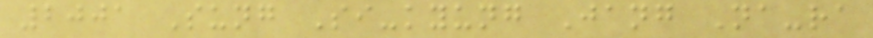2001 Sung Si-kyung Jang Na-ra
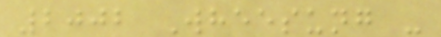2002 Wheesung -
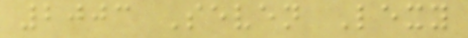2003 Seven Lexy
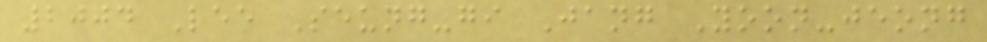2004 Lee Seung-gi Jang Yoon-jeong
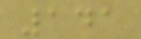141
